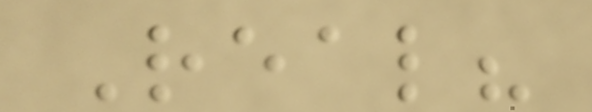Real?
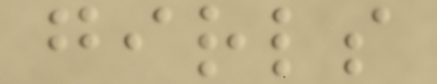girls
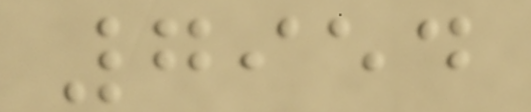7954
